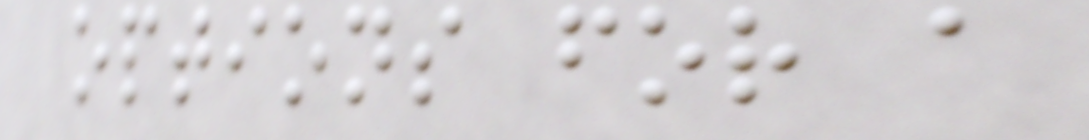options for a
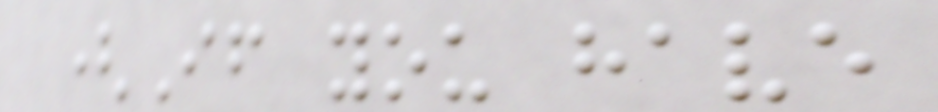(If you have
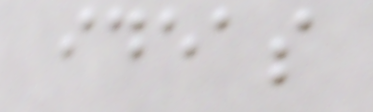ideas
